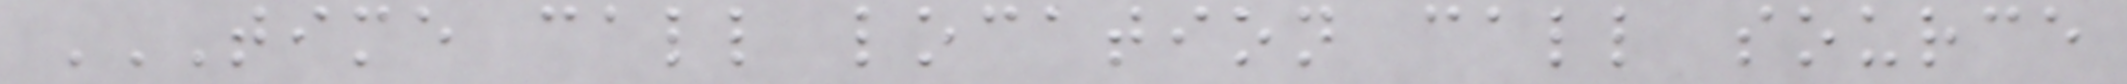TIME CALL LOCATION CALL SOURCE
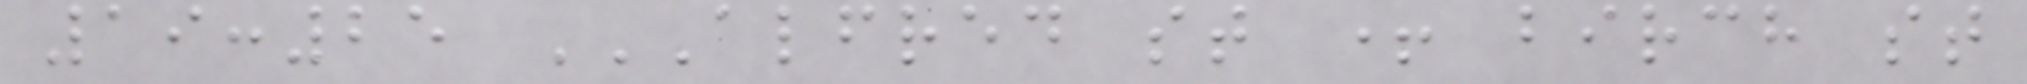19:25 ALFRED ST + BIRCH ST
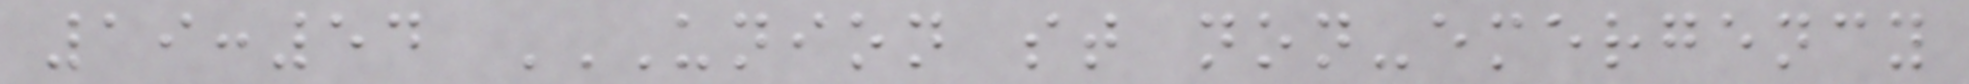19:54 UNION ST NON-EMERGENCY
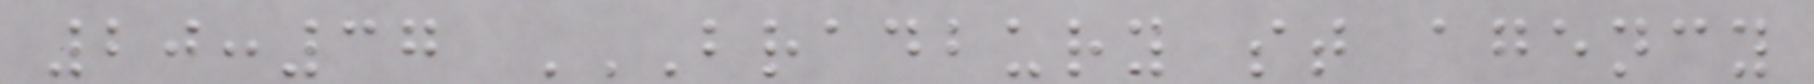20:37 BRADBURY ST AGENCY
